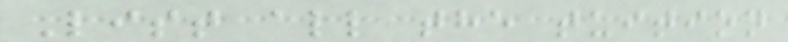List all the tuition
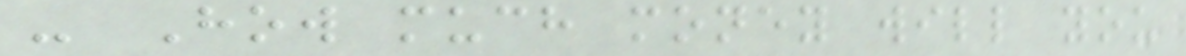- How much money will you
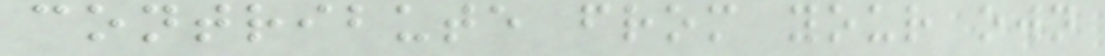contribute from your own
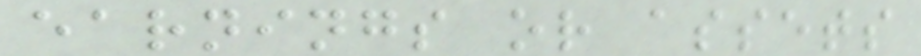earnings or assets
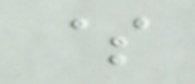$
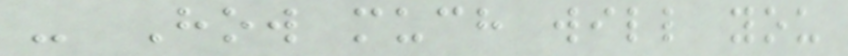- How much will you
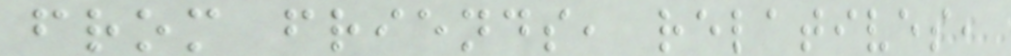from friends, relatives,
